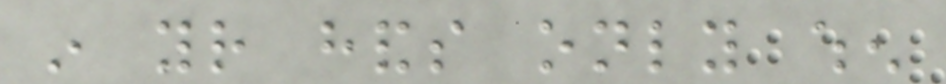in your hands only when
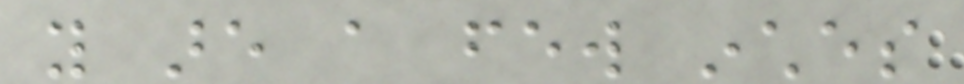you are a few inches
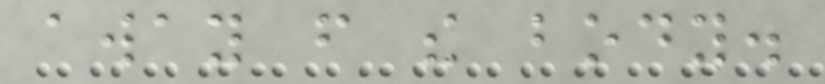away from the body.
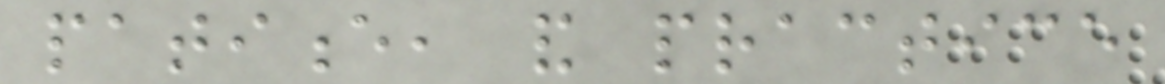patience, and practice
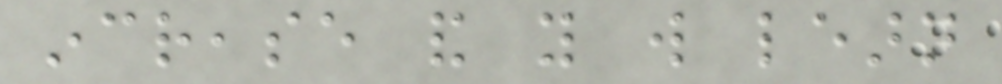increase and you will learn
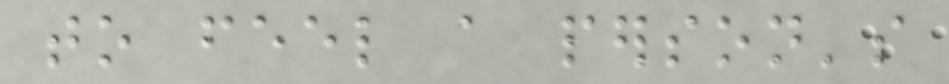to feel a person's
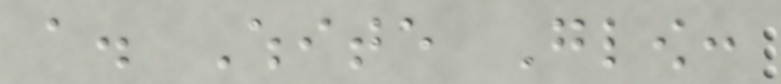a. White Glow:
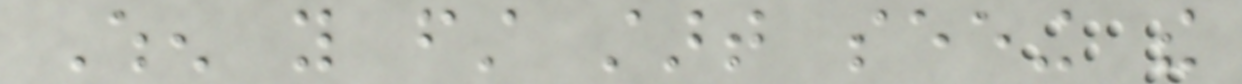When you first start seeing the
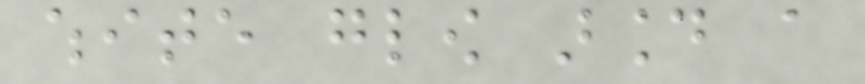white glow around a
